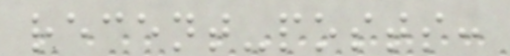recent-posts:
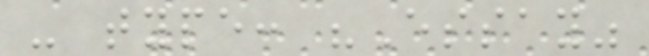- type: "Essay"
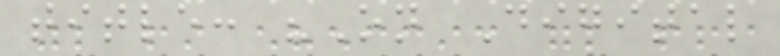title: "On Digital
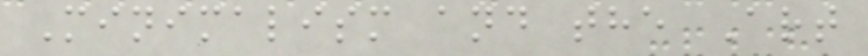Minimalism and the Art
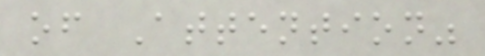of Attention"
